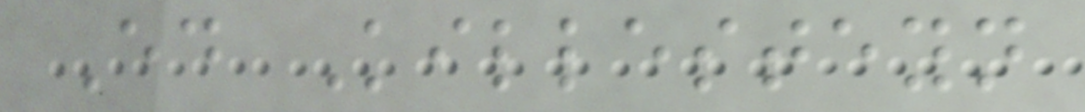Ed Killesteyn
